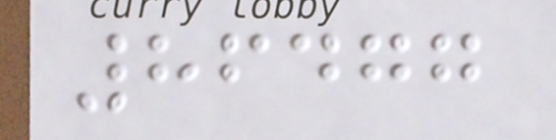86477
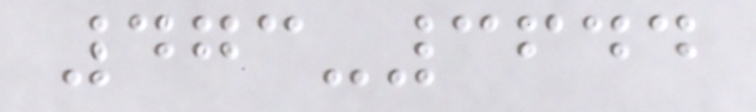473-3644
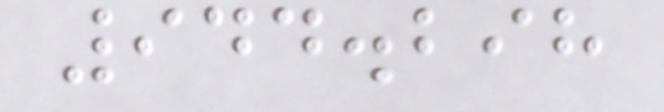944.298
